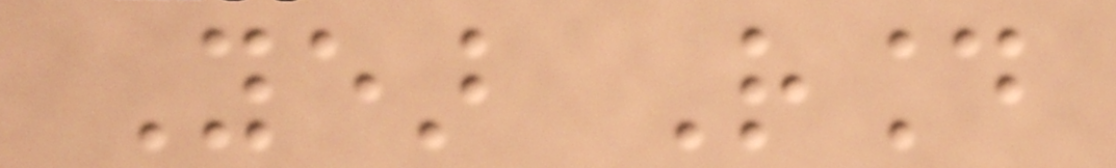Year Round
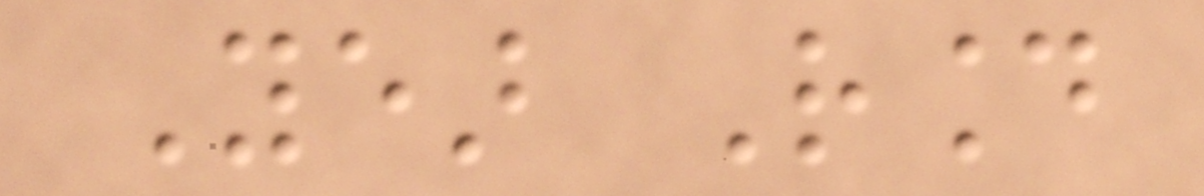Year Round
